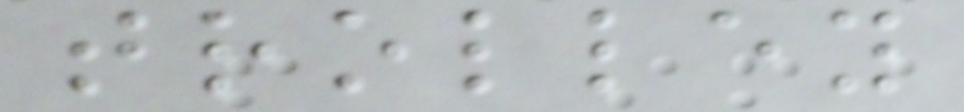trolley
